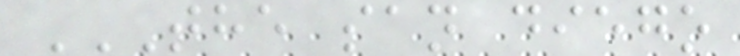THE SAN DIEGO
